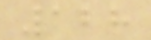128
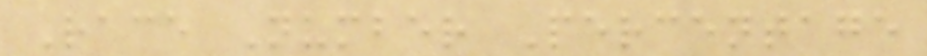Race Number Percentage
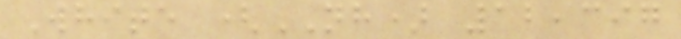White (NH) 12,397
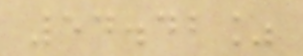54.42%
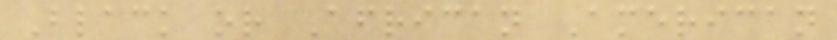Black or African American
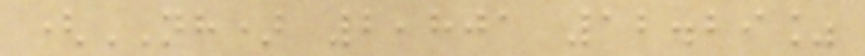(NH) 2,801 12.29%
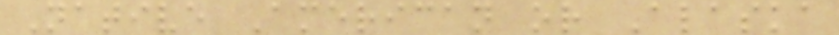Native American or Alaska
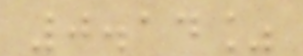0.14%
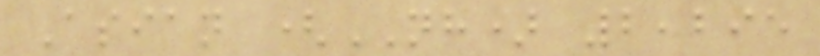Asian (NH) 2,295
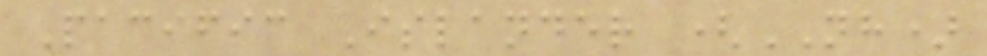Pacific Islander (NH)
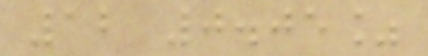12 0.05%
